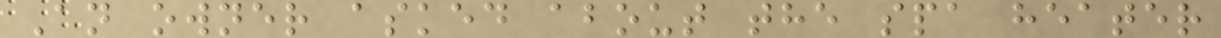An owner asked about the spa heater
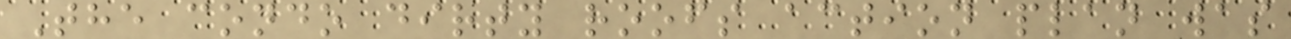The condo dirty roofs action plan was
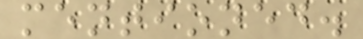mentioned.
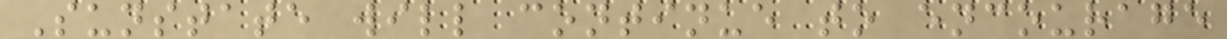Sunstate will continue to encourage
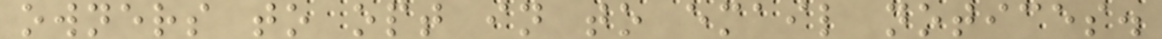owners to opt in to email notices.
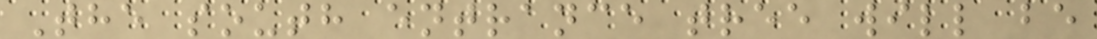The south entrance tree will be
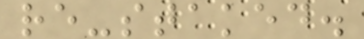re-staked.
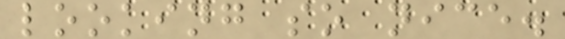looking so nice.
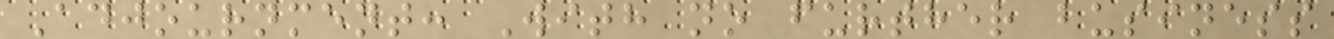Adjournment: With no further business
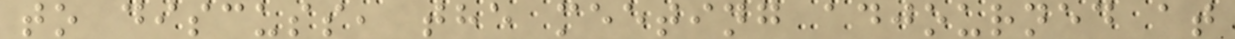to discuss, the meeting adjourned at
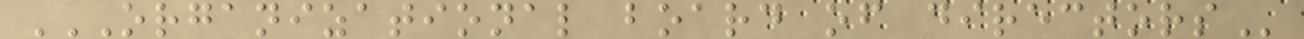ORGANIZATIONAL BOARD OF DIRECTORS
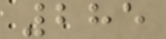285
